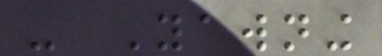- Yawning
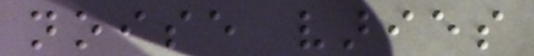noise varies
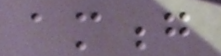among
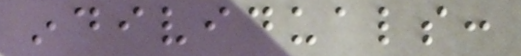individuals:
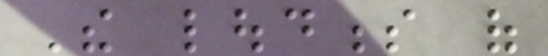The loudness of
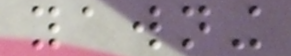yawning
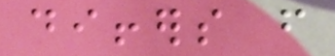differs from
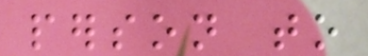person to
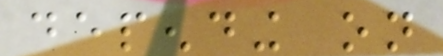depending on
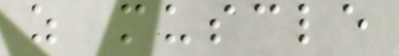as muscle
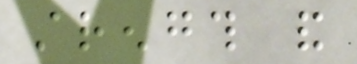strength and
